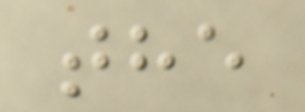the
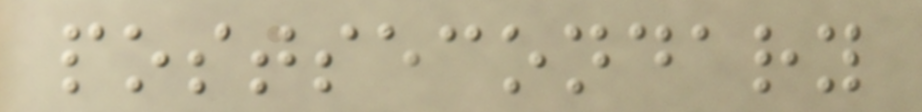postsecondary
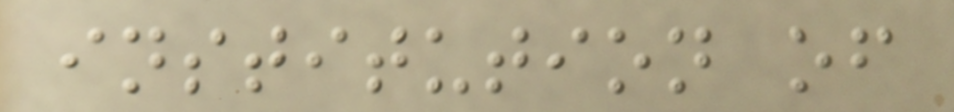institution of
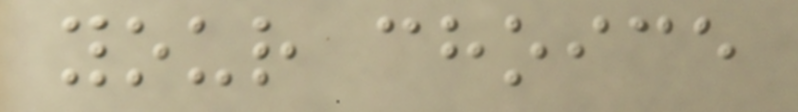your choice
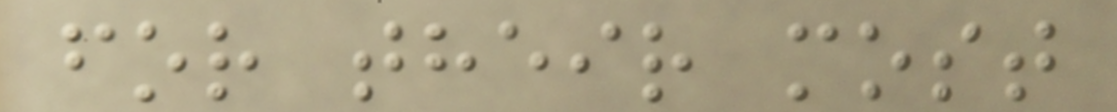for their most
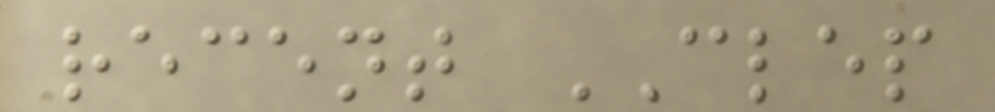recent CLEP
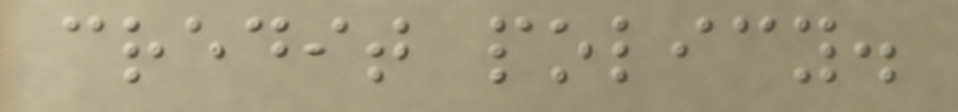credit policy.
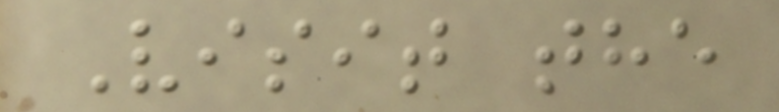Visit the
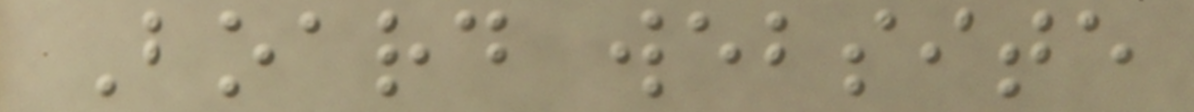Board website
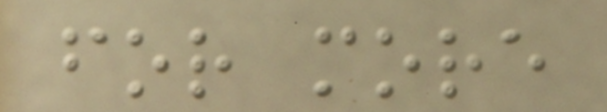for more
